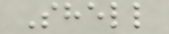Shell
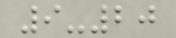9-20
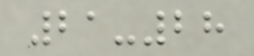21-28
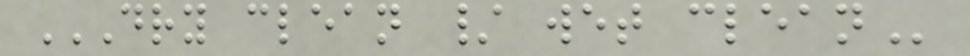DRY CLEAN / WET CLEAN
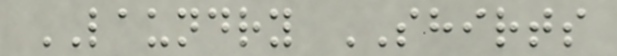LAUNDRY SHIRTS
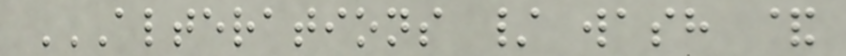ALTERATIONS / WASH &
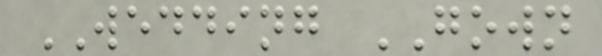WEDDING GOWN
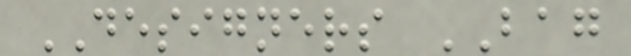DESIGNERS BAG
